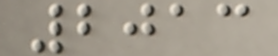2013
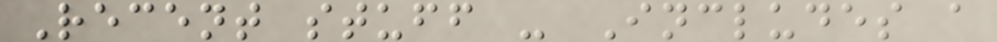Recent stuff - Includes a
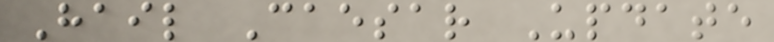Hail Caesar Update
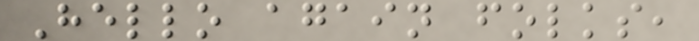Hello again folks,
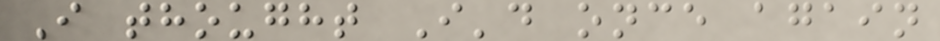I thought I'd once again
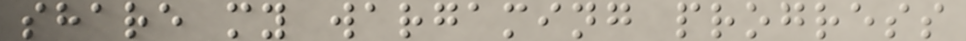share my wargaming progress
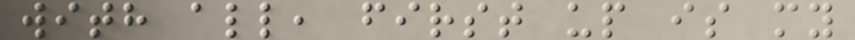with all, first up is my
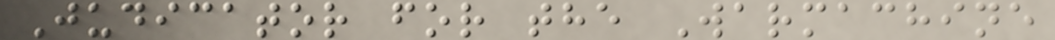Judicator for the Warmachine
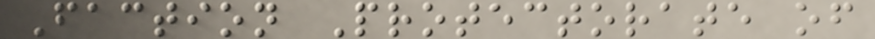Faction Protectorate of
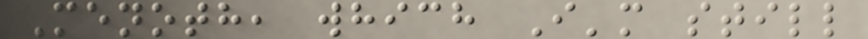Menoth, which I'm still
